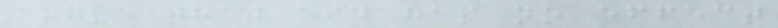argue that aid has no effect
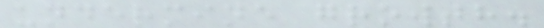undermine growth.
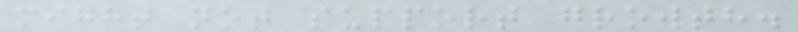might not support growth.
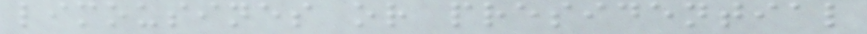limousines or presidential
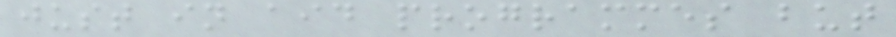just in aid programmes but
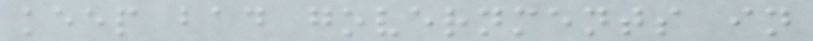keep bad governments in
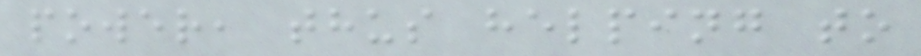power, thus helping to
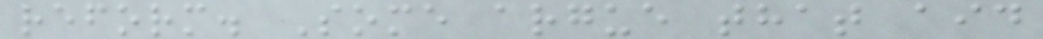reform. Some argue that aid
